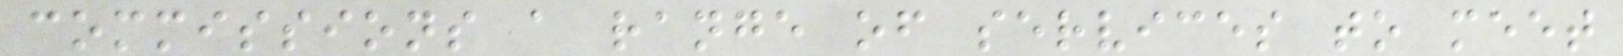commissions a range of services to meet
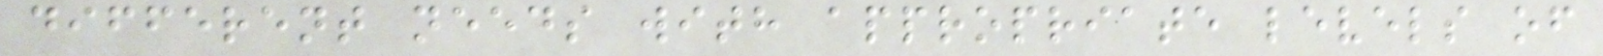different needs with appropriate levels of
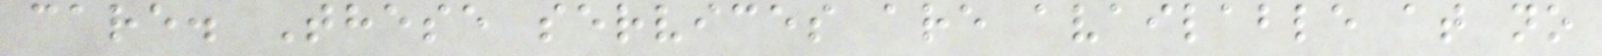care. These services are available at no
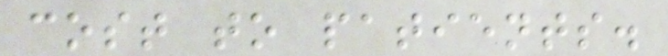cost to patients.
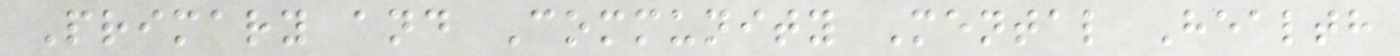Primary and Community Mental Health
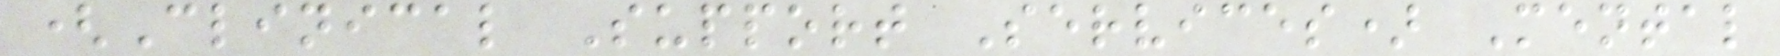(Clinical Support Services) Mental
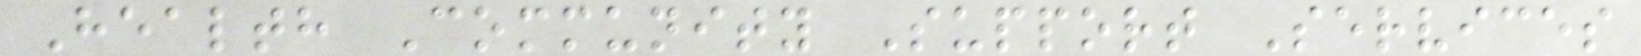Health Community Support Services
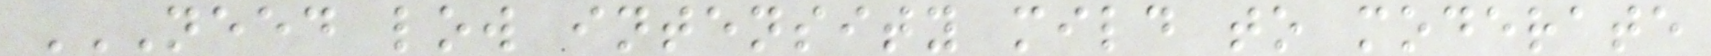NEED LOW INTENSITY MILD TO MODERATE
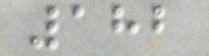182
